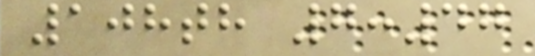108th 7:47
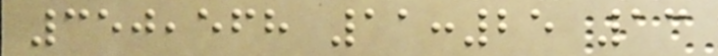350,568 11:25 13
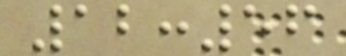12:56
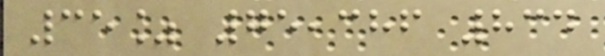35% 75,386 834
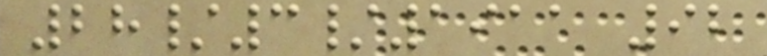28/3/1911 92
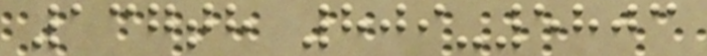137th 809-5803
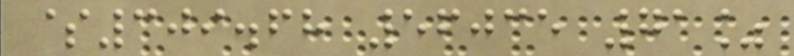$309.68 56035 71%
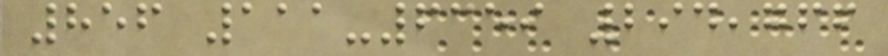856 111-6359 294,766
